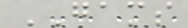GAMS
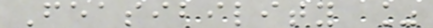Feasibility %
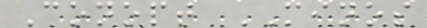Conopt MINOS
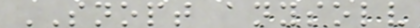SNOPT anysolv
